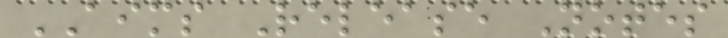AIMS Release Notes
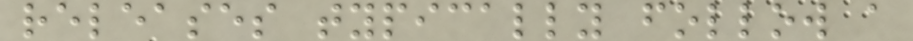releases typically follow a
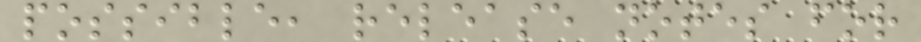possible, release notes for
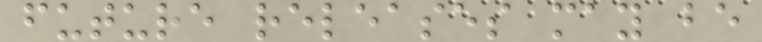future releases may be
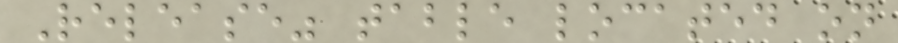Release" table located on
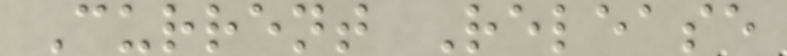Current Release
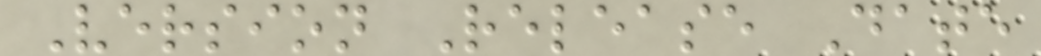Version Release Date
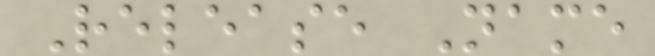Release Name
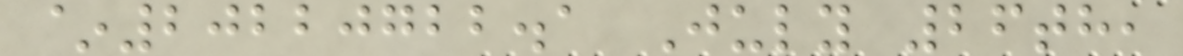~20220722.1 July 26th,
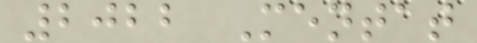2022 Mentat
